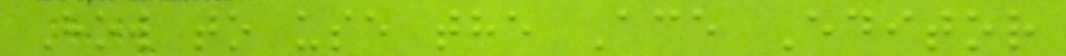How to use the Ace Editor
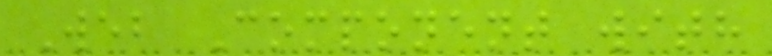Web Component with
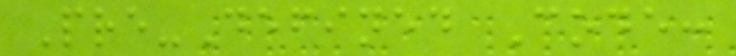Pre-Defined Code:
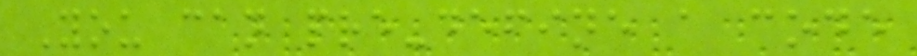You can pre-define a code
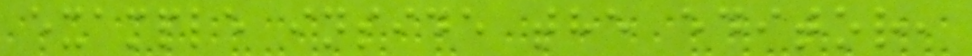example inside the editor,
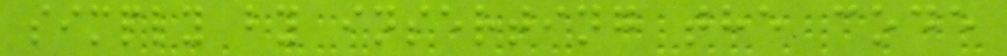simply by inserting the code
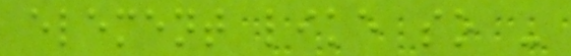element like so -
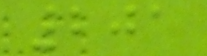201
